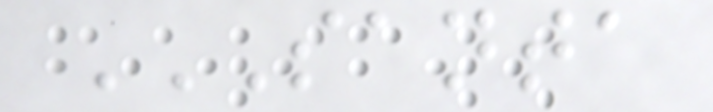SANTA
